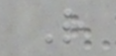R
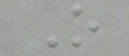O
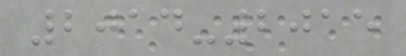2014-2015
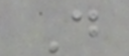D
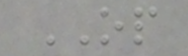OP
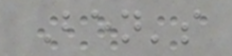Ben's
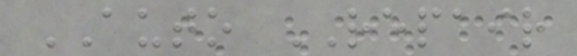AUTO REPAIR
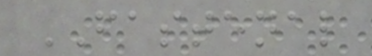FASTENAL
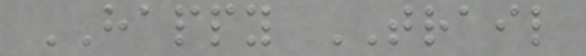HAPPY TRAIL
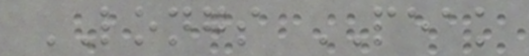LONGS PEAK
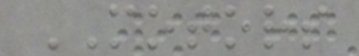MOTORS
